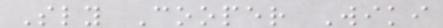Sly Cooper Wiki
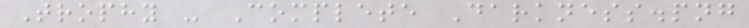Trophy - Complete Darkness.png
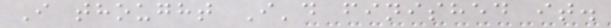I thought I'd finished it.
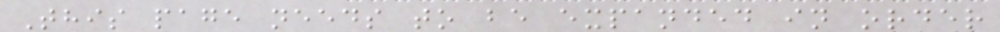This page needs to be expanded in order
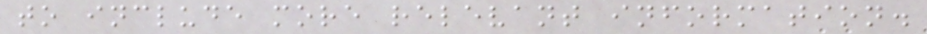to include more relevant information.
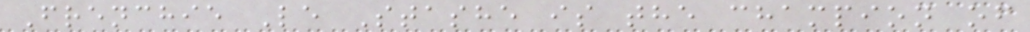Frenchie Le Stashe is the champion of
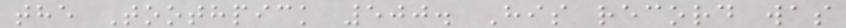the Toothpick 500. His record was
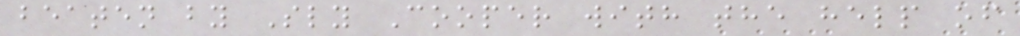beaten by Sly Cooper with the help of
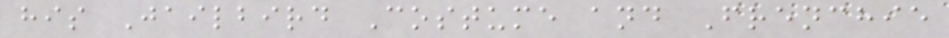his Jailbird Costume and Frenchie
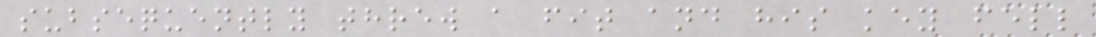subsequently threw a fit and his key fell
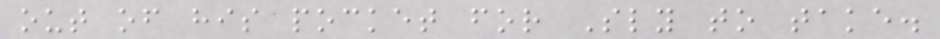out of his pocket for Sly to take.
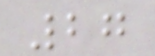27
